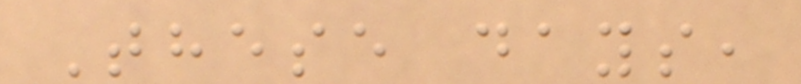These days,
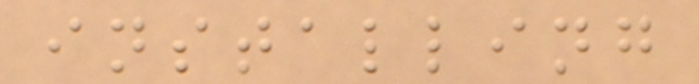installing
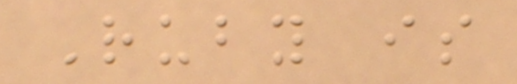Ruby is
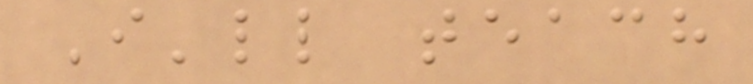I'll teach
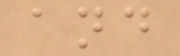and
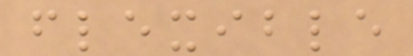flexible
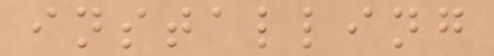installing
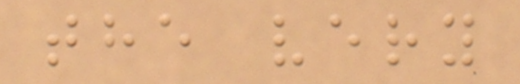the very
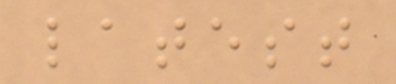latest
